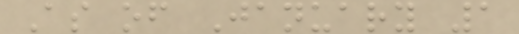As of January 1
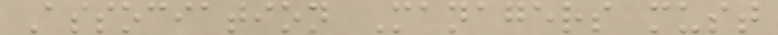Association Managers must
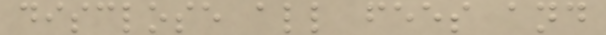disclose all fees and
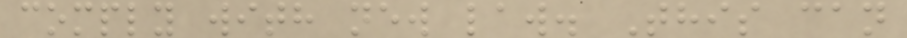comply with new law. This can
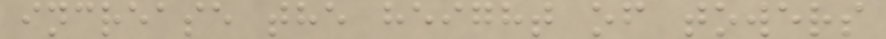increase the height of towers
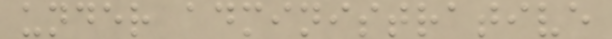under administrative
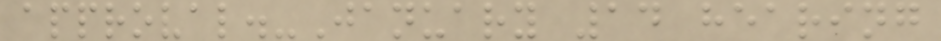approval.-January 14 hearing
